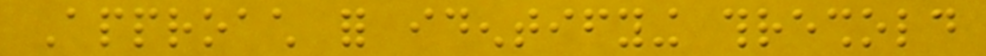Approach for identifying threshold
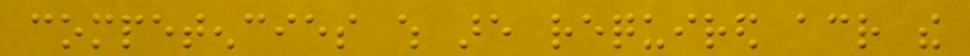competencies which are required across the
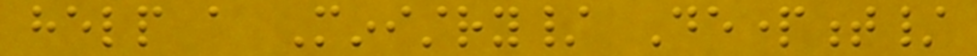help a Ministry/ Department/
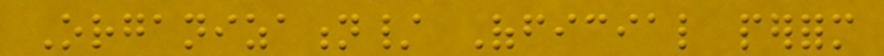Organization/ Official perform
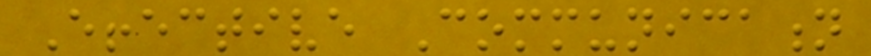Effective Communication
